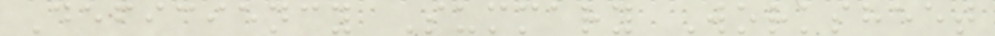Deficiency Summary Worksheet
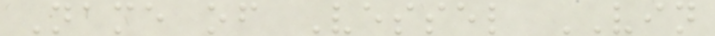Name of Vessel VIN
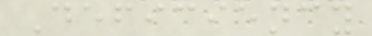Deficiency
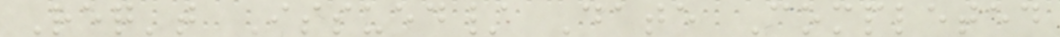Req't Issued/ Date Completed
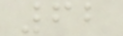62
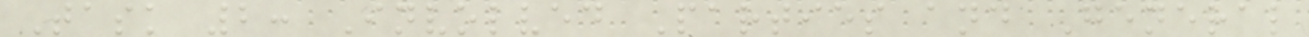Task 2: Involved Parties and General
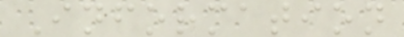Information
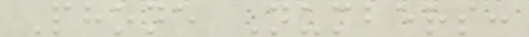Phone Numbers:
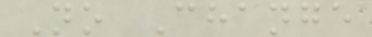No Change
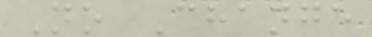No Change
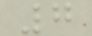7
